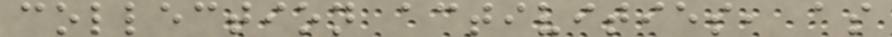collection activities, as
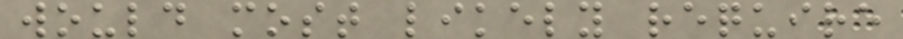would most likely require
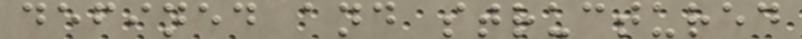defined and structured
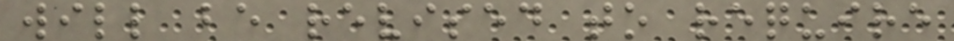will be revised to require
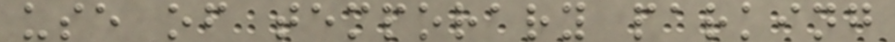use of temporary parking
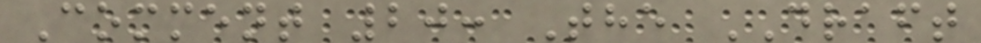Comment 20: The DRAFT
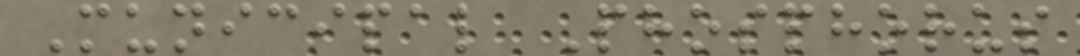Municipal Phosphorus
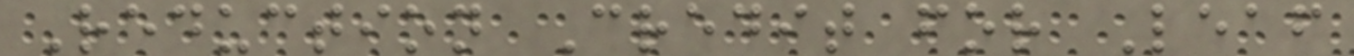Reduction Credit for Leaf
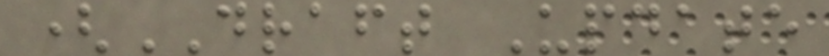(DRAFT Update
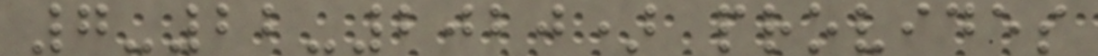7-22-2020) provides
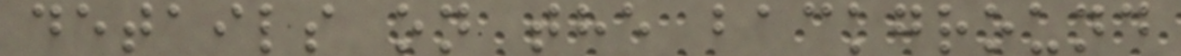details on the background
